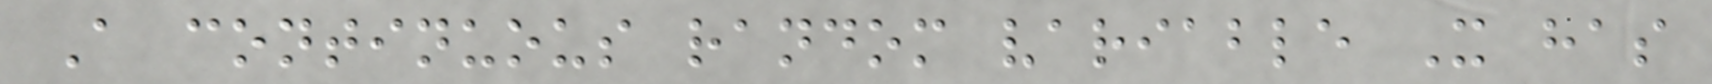A continuous random variable X has
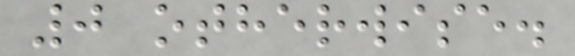0 otherwise.
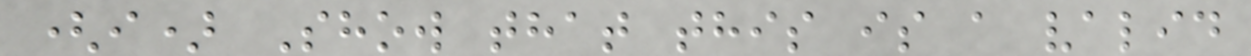(i) Show that this is a valid
